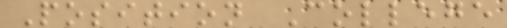Position College
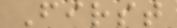First
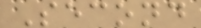Second
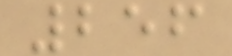256
